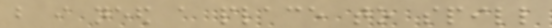but i need a place to spill
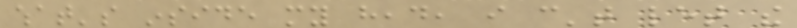what's inside my head, i can't let the
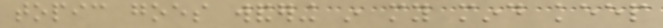topic goes wandering in my mind keep
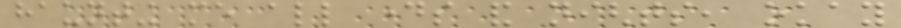haunting me all days and nights, okay
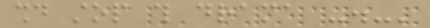should stop this drama -.-'
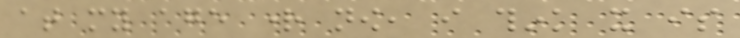at my age right now, i think it is
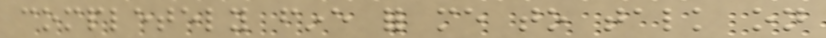completely fine for me to talk on
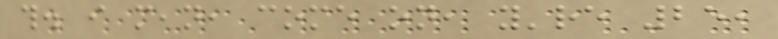this. i mean, come on, you're 25,
